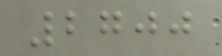2700
